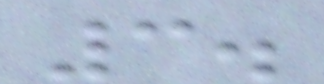3.
